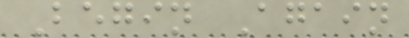Begin Again
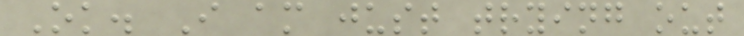Ok. I am just trying out
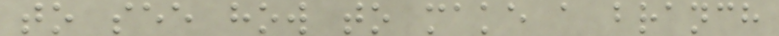to see how to make a branch
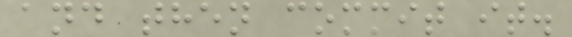and then commit it.
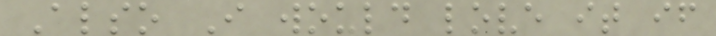Also I would love it if
